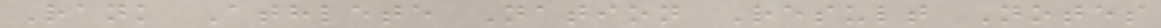Rank Athlete Nation Result Notes
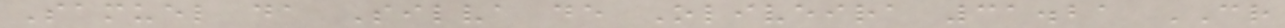Samuel da Silva de Oliveira 31.21 CR
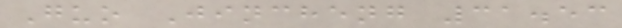Guo Jincheng 31.53
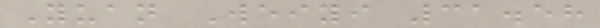Yuan Weiyi 31.58
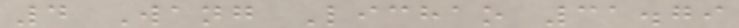4 Wang Lichao 31.79
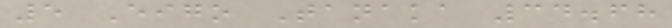5 Eigo Tanaka 34.68
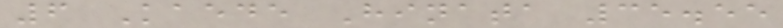6 Kaede Hinata 35.55
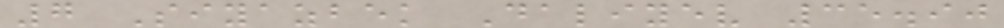7 Siyazbek Daliyev 35.90
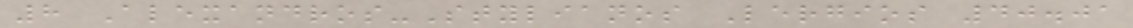8 Alexandros-Stylianos Lergios 40.01
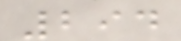294
